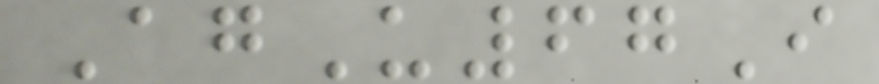AgU67I
